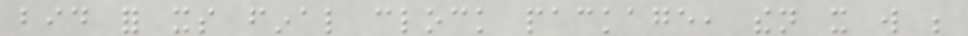bid for its final clock package, then it will be
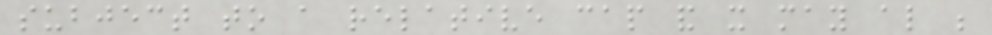subject to a relative cap and it may also be
